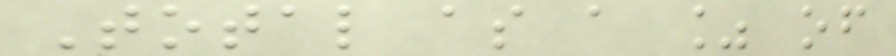Total as a % of
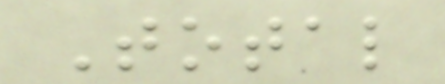Total
